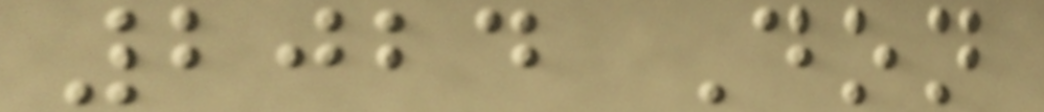2024 Don
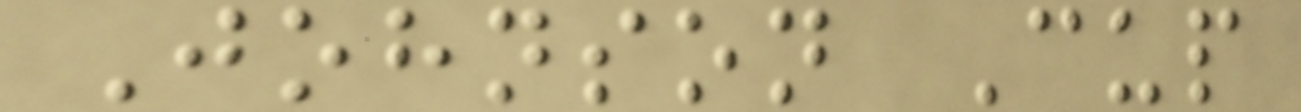Johnson Cup
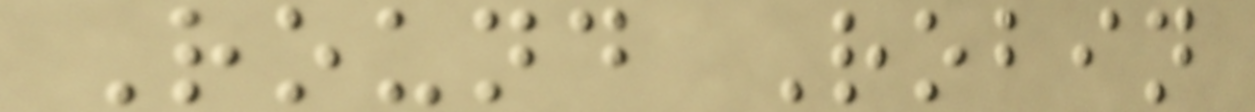Round Robin
